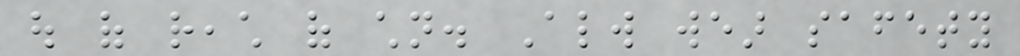out of reach of children. Always wear safety
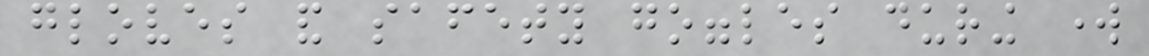gloves and safety goggles during work
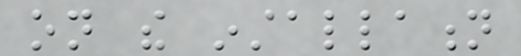on the installation
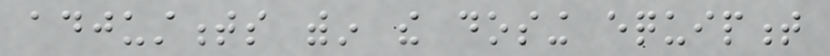adjustments within the dosing equipment
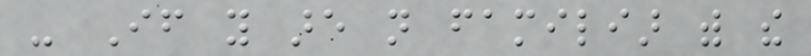- If you are not familiar with the
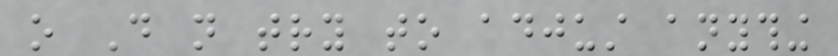o Do not try to adjust anything
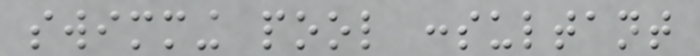swimming pool consultant
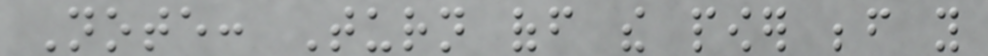Note: Turn off the power before you
